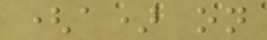(a) on
